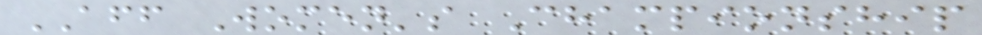AFF Women's Championship
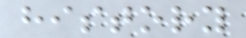history
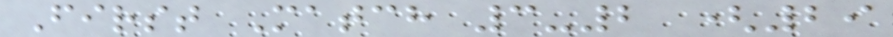First Match 3-2 (29
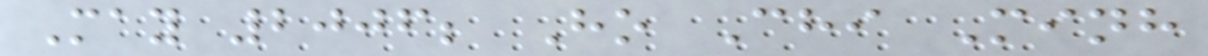May 2006; Ho Chi Minh
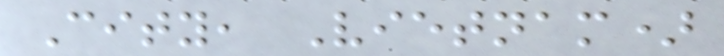City, Vietnam)
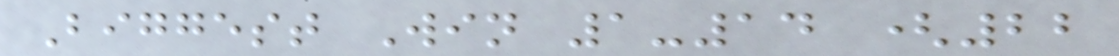Biggest Win 1-14 (22
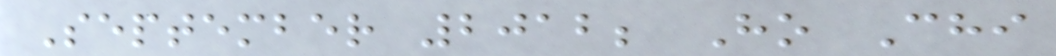September 2012; Ho Chi
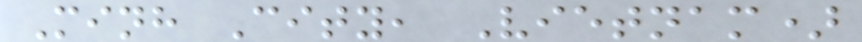Minh City, Vietnam)
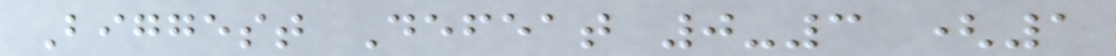Biggest Defeat 0-3 (1
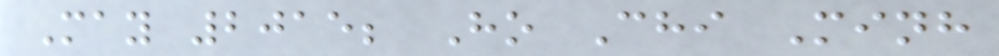May 2015; Ho Chi Minh
